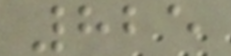825
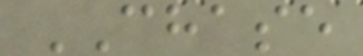CHASE
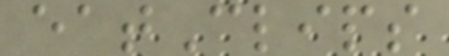eatClips
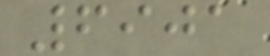6901
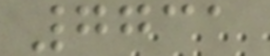7731
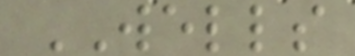WELLS
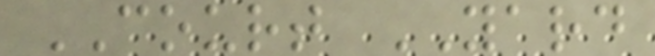COURT YARD
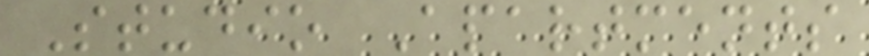Studio Apartments
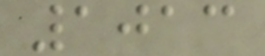1013
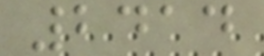2414
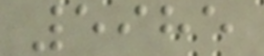5985
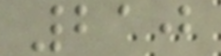210
